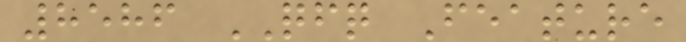8586 QFQ Feature
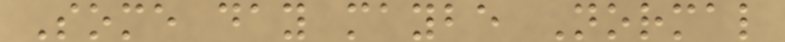Some day maybe Normal
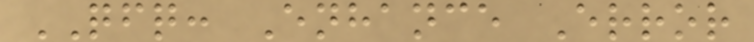QFQ: Enhance Error
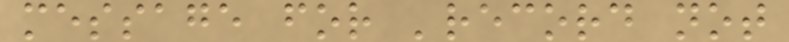message for 'record not
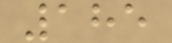185
